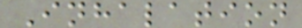Inhalation
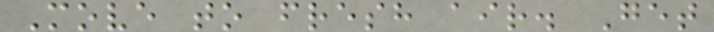Move to fresh air. Get
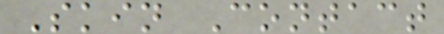Skin Contact
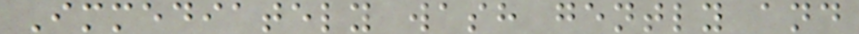Immediately wash gently and
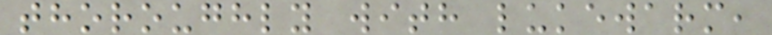thoroughly with lukewarm,
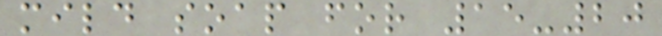mild soap for 15-20
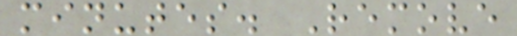minutes. Remove
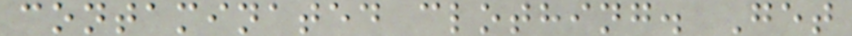contaminated clothing. Get
